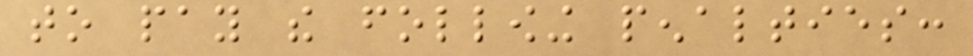to pay the following penalties:
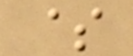$
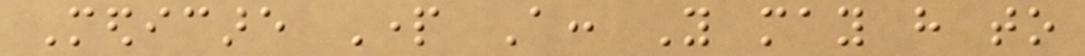Medicare Part A: You may have to
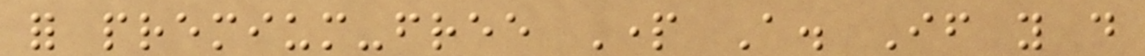for premium-free Part A. If you do
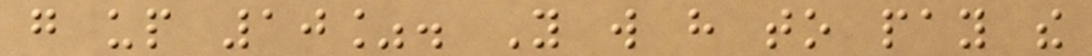go up 10%. You will have to pay the
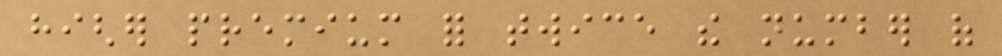higher premium for twice the number of
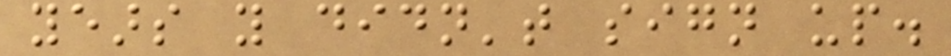years you didn't sign up.
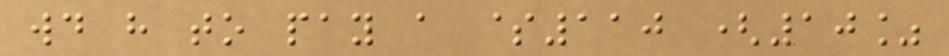would have to pay a $110 (10%
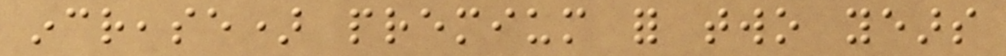increase) premium for two years
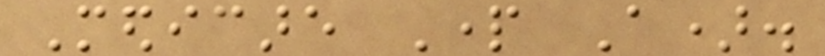Medicare Part A).
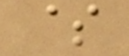$
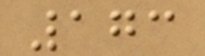173
